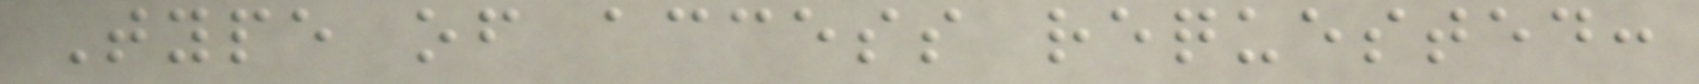Type of access requested:
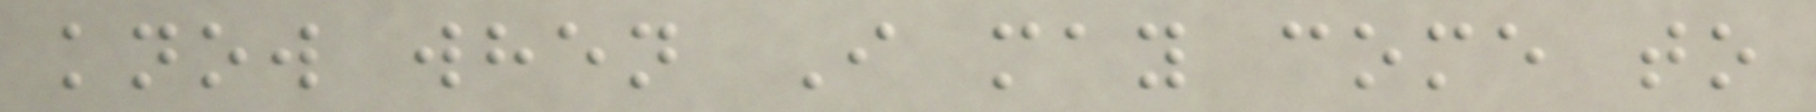know when I may come to
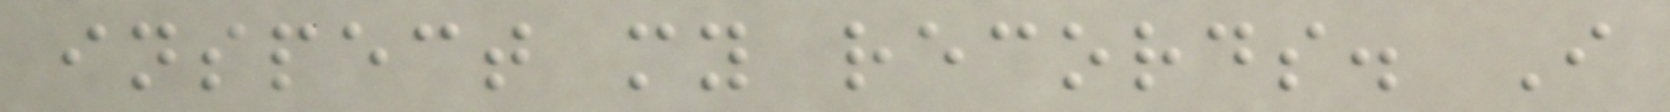inspect my records. I
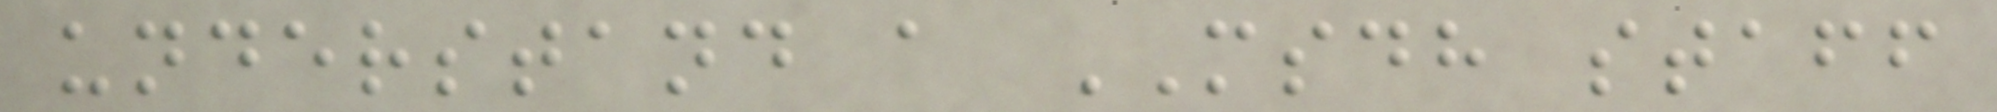understand a MSDH staff
